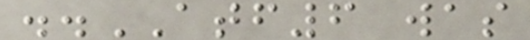..ATF6 was
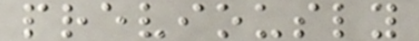previously
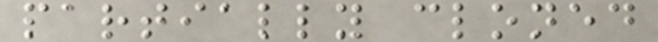partially cloned
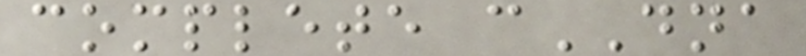complete cDNA
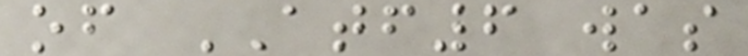of ATF6 was
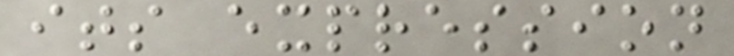its expression
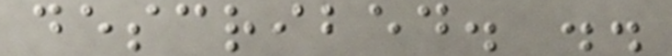described. ..
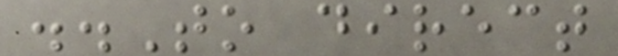..To direct
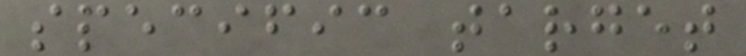specific target
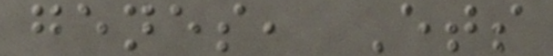genes, Ets
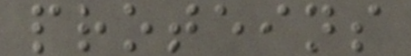proteins
